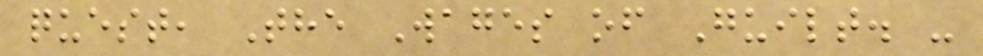quest, The Wages of Guilt. -
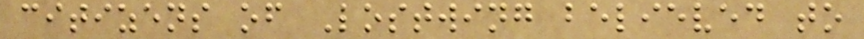citizens of Lostwing believed to
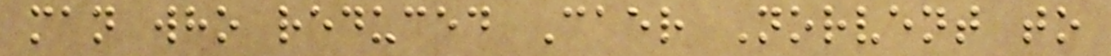man who reduced Caer Norvent to
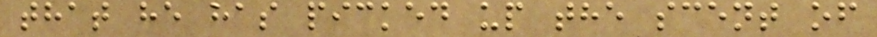that he has picked up the scent of
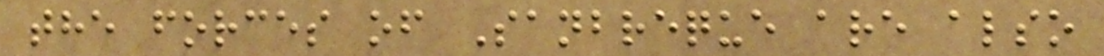the forces of Sanbreque are also
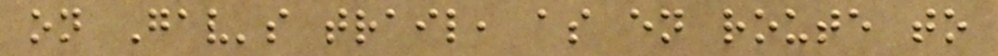on Gav's trail, as en route to
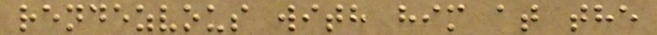rendezvous with him at the
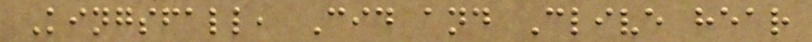Kingsfall, Cid and Clive hear
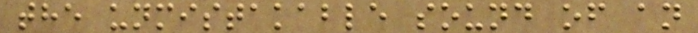the unmistakable sound of an
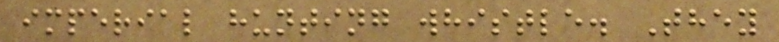imperial hunting whistle. They
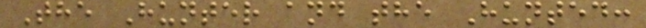The Hunter and the Hunted:
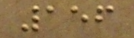156
